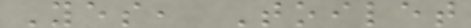Yes, Toilet
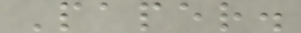Paper.
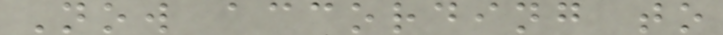Now according to
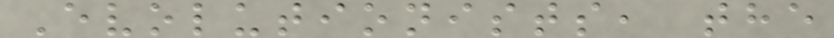Evolutionists, the
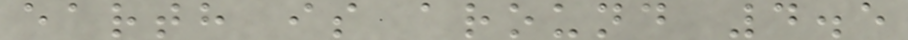earth is around 4.5
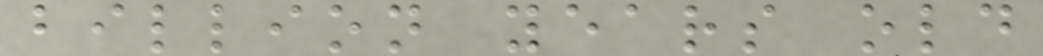billion years old
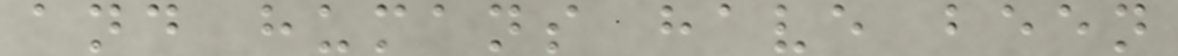and humans have been
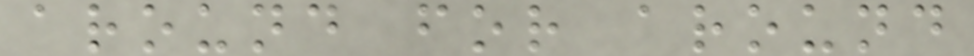around for around
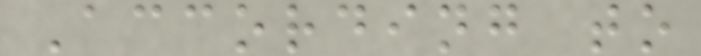According to
